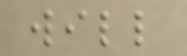will
